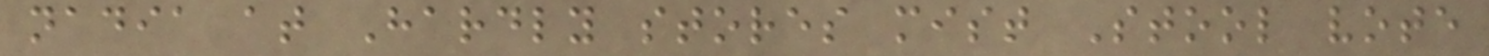nadia at Hardly stores mist Stool vote
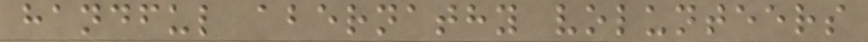handful abernathy volunteers
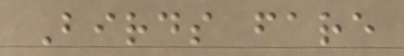Birds fare
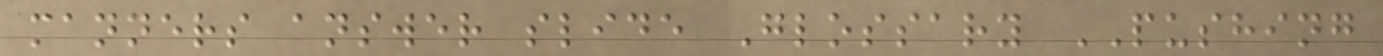manners answer slide Glossary PUSHING
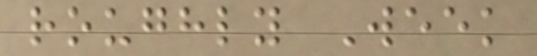roughly Week
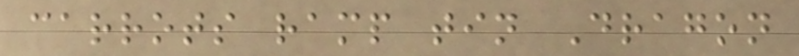carrots ramp tin Dragon
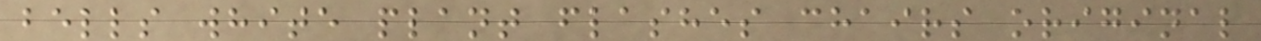bells white plant flashes chairs original
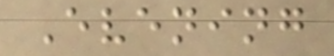Evening
